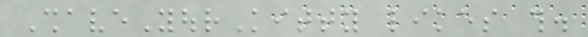ShaveYourKitty likes this.
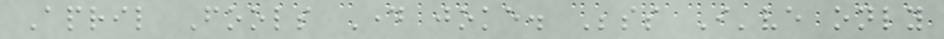April Fools Day joke. Besides I've only
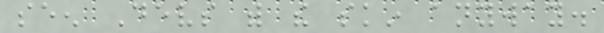seen Devs with the skin anyway.
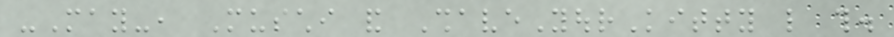-May-, Muschi and ShaveYourKitty like this.
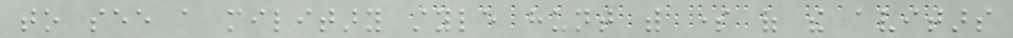to see a military style hunt with some of the avitars
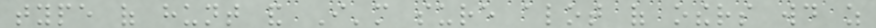type of hunt and I'm sure alot of others would as
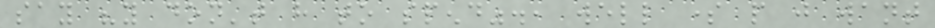say "you don't have to spend"., well some people just want
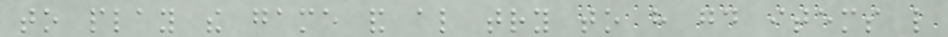to play the game and also try to have good items like
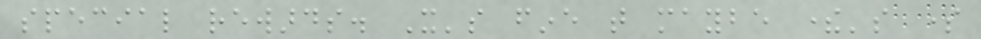special rewards. It's fine that maybe there's some
